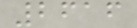2616
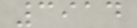3914
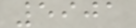5901
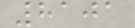8101
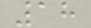18
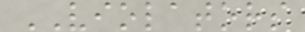VIOLATORS
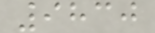9830
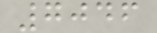7046
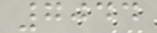7044
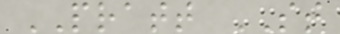PRATT ST
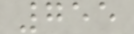755
